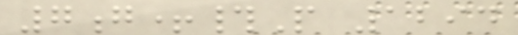7g+#P 1294
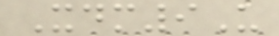Xdm9U
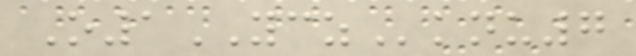O1YCZknu7
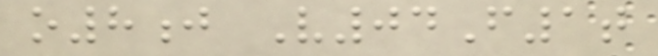o8j V04F1t
